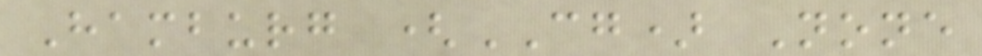Hamburg (CG) None
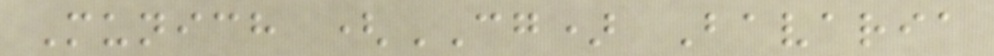Munich (CG) Bavaria
